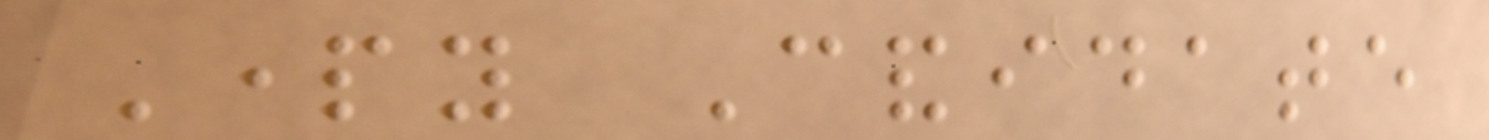Party Candidate
